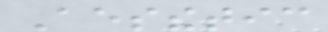Aesthetic
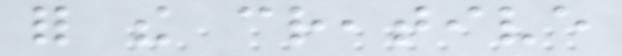for the creative
